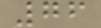76
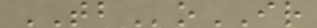TBoIR
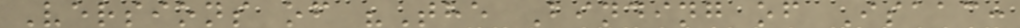Versions of "The Binding of Isaac:
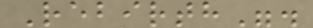Rebirth".
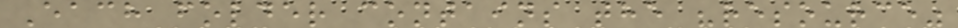Each folder contains the "resource"
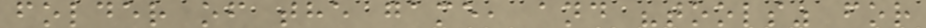folder of the game, and "tools" for
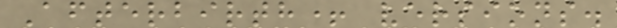Afterbirth+ versions.
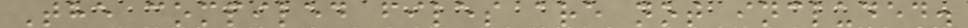The compiled files are not included.
